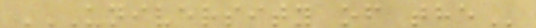UNIVERSITY OF THE
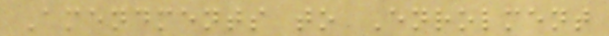Amendments to Enrolment
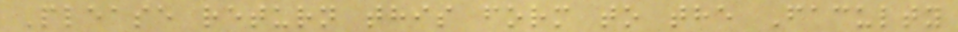Please return this form to the Faculty
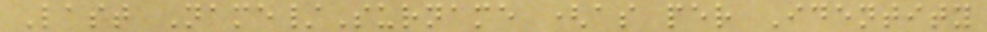Last Name/Surname (as per Identity
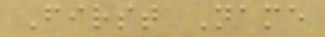First Name
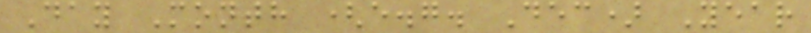Day Month (e.g. Dec) Year
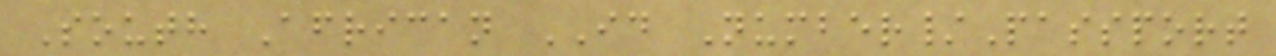South African ID Number/Passport
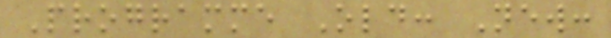Programme Old: New:
